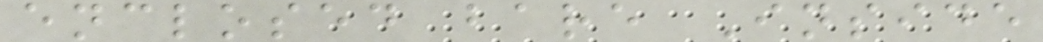enclosed bare Inside
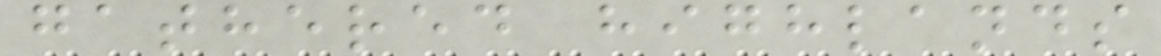gathered highlands
